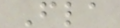Fla
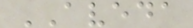AVEDA
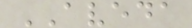AVEDA
